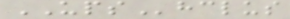UPShclus
